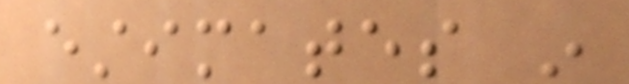estimates in
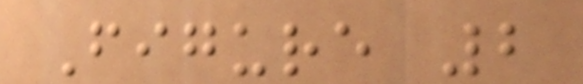Figure 2
